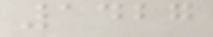1427
